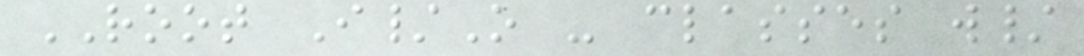ROOT I/O - classes w/
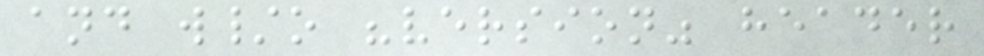and w/o "version" header
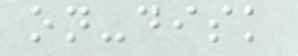on-disk
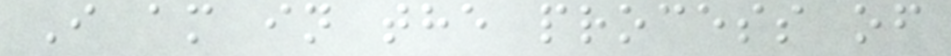I am in the process of
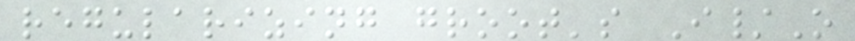regularizing groot's I/O
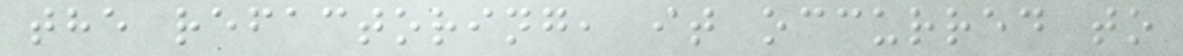the refactoring, it occurred to
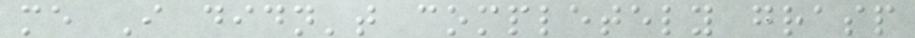me I didn't completely grasp
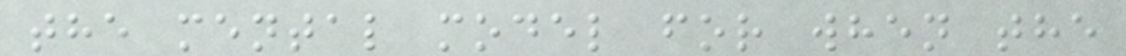the mental model for when the
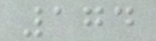174
